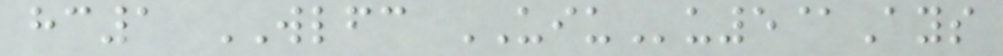hc1 WLFC UIUu5@Ays
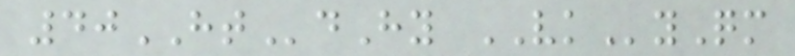40HTdHy VKyQm
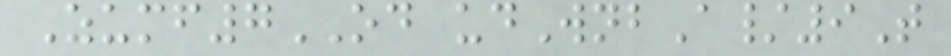Zumf7OD udWnbA/9T
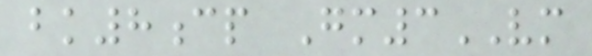bk8cp Gm3VM
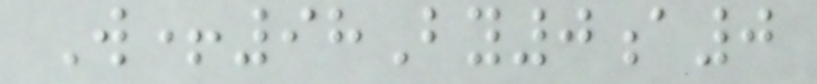W+98By0a0
